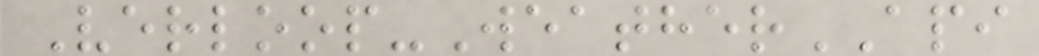Verloop-WeatherAPI
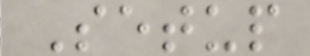Setup
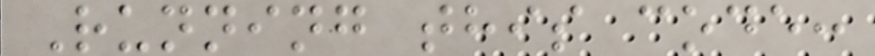Running this code:
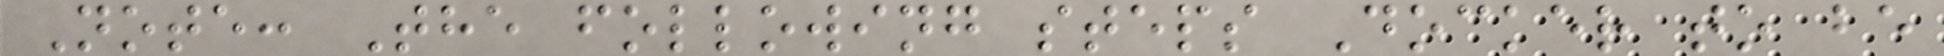Note: The following steps Docker to be
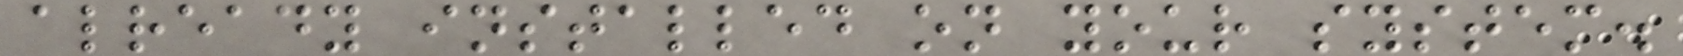already installed on your system.
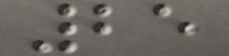25
